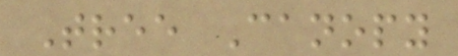Tree Canopy
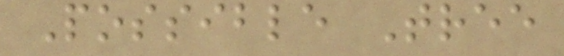Possible Tree
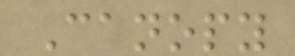Canopy
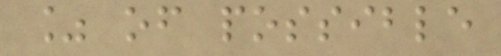% of possible
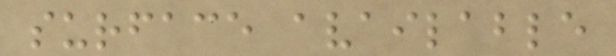surface available
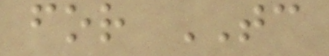for TC
